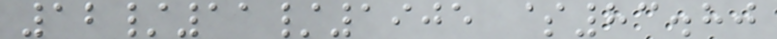12/11/1905 $83.80
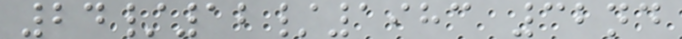24/12/1983 32nd
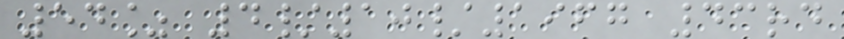54% 4/10/1967 43rd
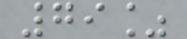79%
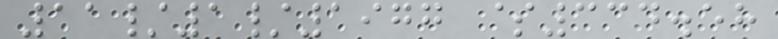11/1/1977 $334.58
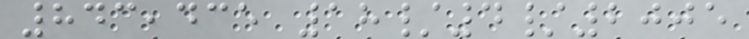843,435 18/4/2005
